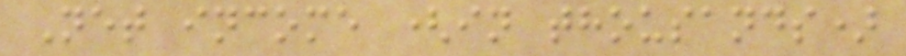Net income (in thousands)
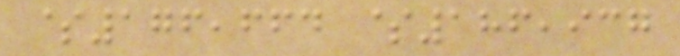$176,664 $186,937
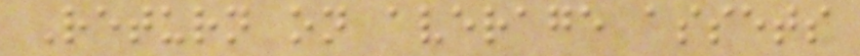Return on average assets
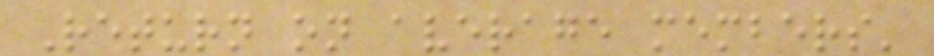Return on average members'
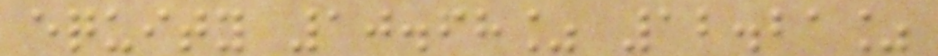equity 10.68% 12.21%
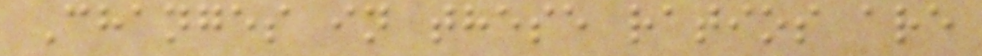Changes in these ratios are
